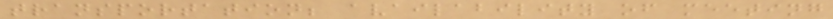transportation; availability of meeting
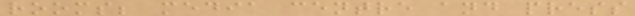rooms; media centre and press
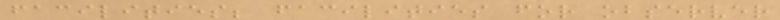facilities; facilities for observer
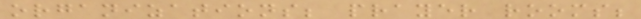organizations; prayer rooms;
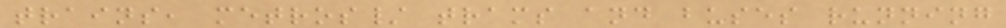trains, metros/ trams and buses running
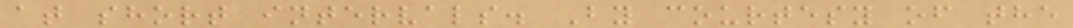at short intervals. By courtesy of the
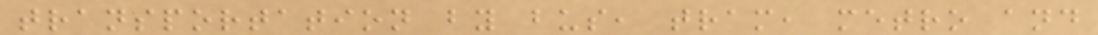transportation by bus, tram, metro and
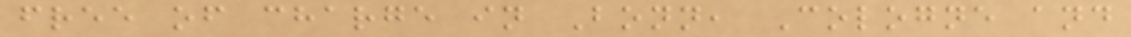free of charge in Bonn, Cologne and
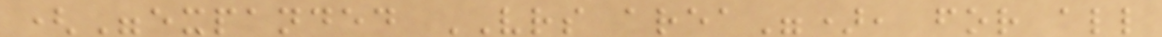("expanded VRS area"), for all
